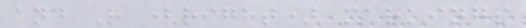and R (right) markings
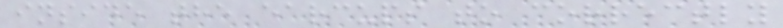inside the earcups to correctly
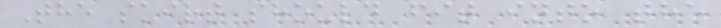The skirt should fit into the
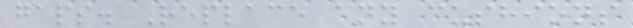gaps. Replace any cushions
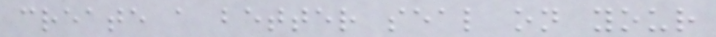create a better seal on your
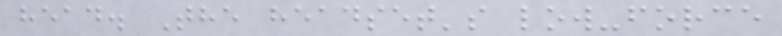head. The headset's low-force
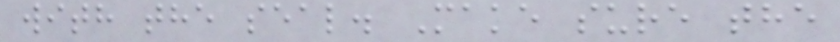with the seal. Make sure the
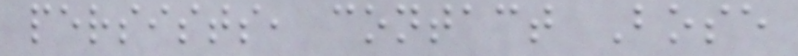persists, contact Bose
